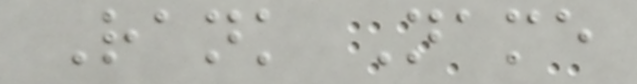Rank Name
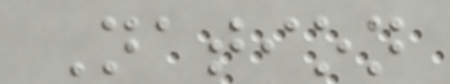Nation
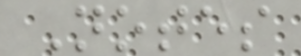Notes
